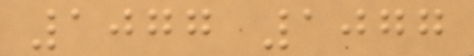1077 1077
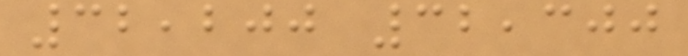32,200 32,300
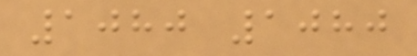1080 1080
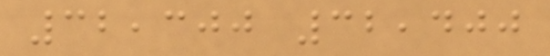32,300 32,400
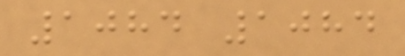1084 1084
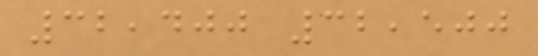32,400 32,500
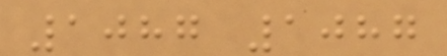1087 1087
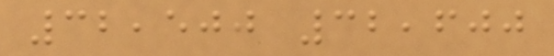32,500 32,600
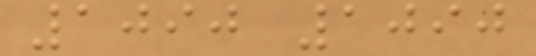1090 1090
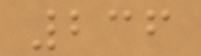236
